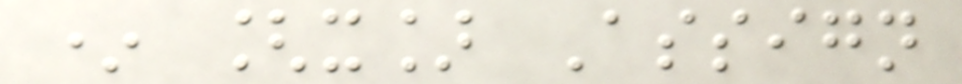* [x] Assign
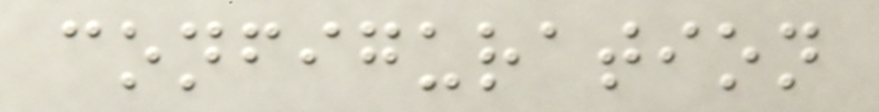configuration
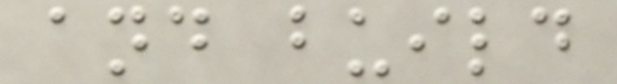and build
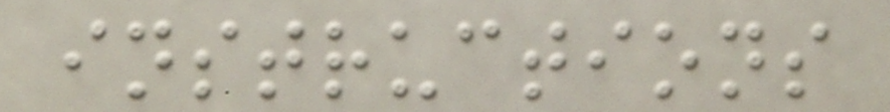instructions
